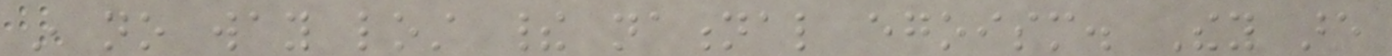in no way lost their national egoism. They are
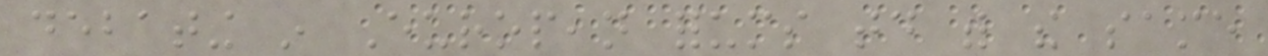debating in European forums today with the same
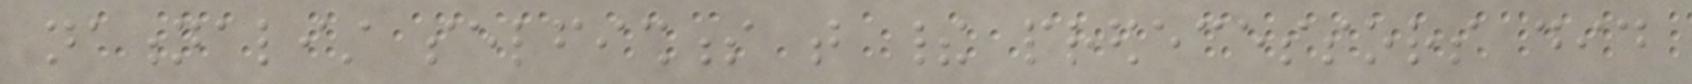nationalist selfishness that their predecessors did
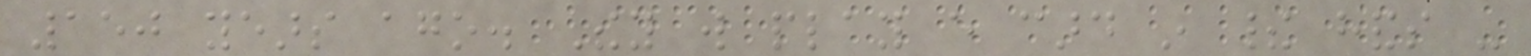150 years ago. They will play every card in their hands -
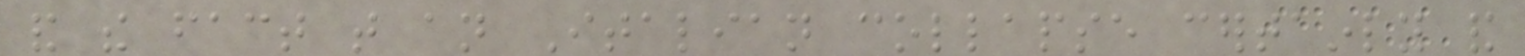and the fact that an Italian collapse certainly and
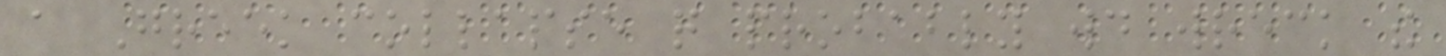a Greek collapse quite probably would wreck the
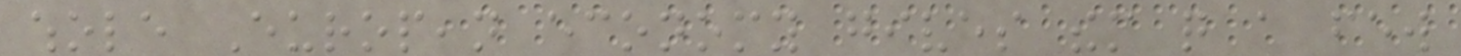whole European economy gives them quite a few
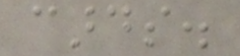cards.
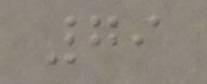79
